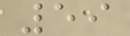59
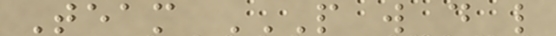Team P W D L
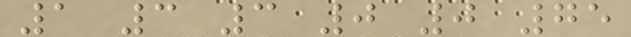1 3 3 0 0 75
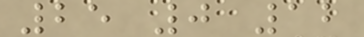25 0 12
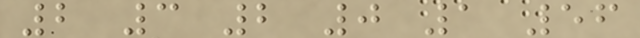2 3 2 0 1 56
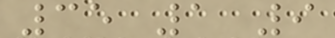35 1 9
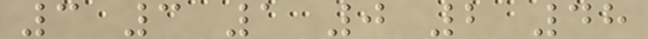3 3 1 0 2 48
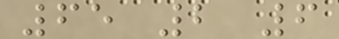65 2 6
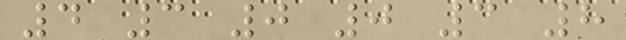4 3 0 0 3 8
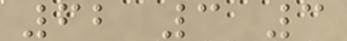62 3 3
